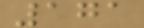171
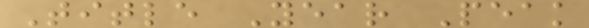Title Year Peak
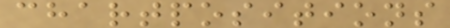chartpositions
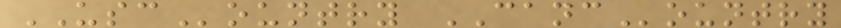USCountry CANCountry
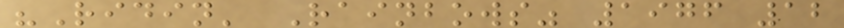"Ridin' Rainbows" 1976 12
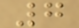7
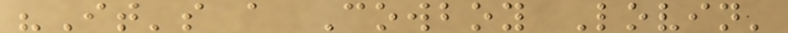"It's a Cowboy Lovin'
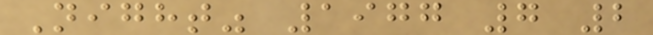Night" 1977 7 2
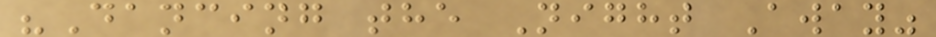"Dancing the Night Away"
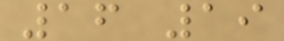16 19
